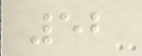52
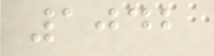1042
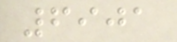6901
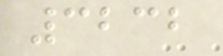3232
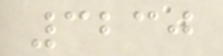3230
